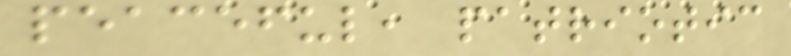peaceful, patriotic
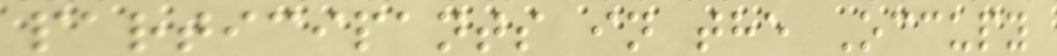participants in the Occupy
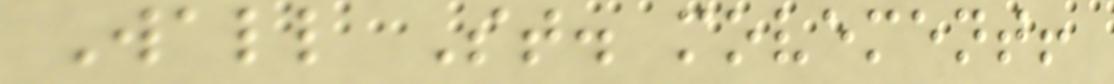Wall St. movement!
